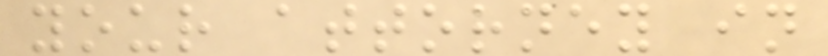your attorney in
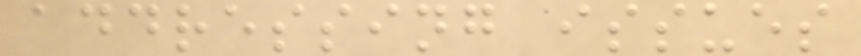addressing issues
